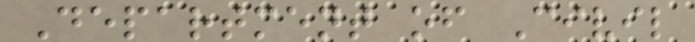Department of Civil
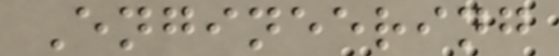Engineering
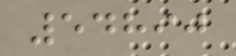54890
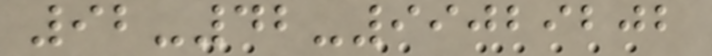92-42-99029202
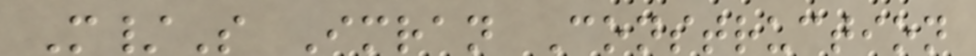M/S Imran Construction
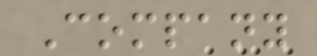Company
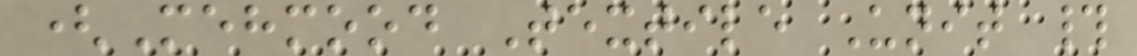(Mehmood Textile Unit #
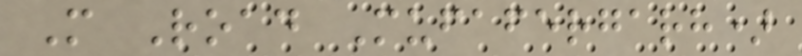M Road Mufafergarh)
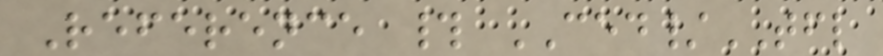Reference # CED/TFL
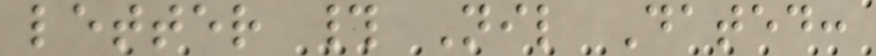letter # Nil Dated:
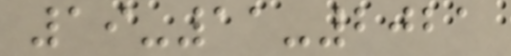19-11-2021
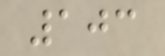103
